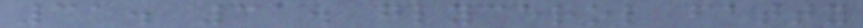31. 31. glycerol fatty
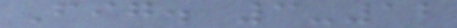Fig. 3-12
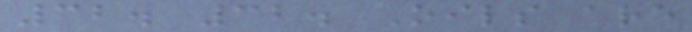32. 32. Oils are
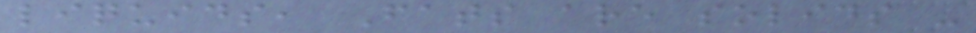liquids, Fats are solids -
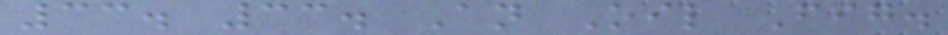33. 33. An Oil Fig.
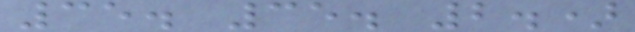35. 35. 2.)
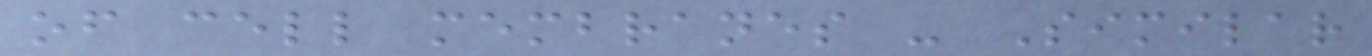of cell membranes - Similar
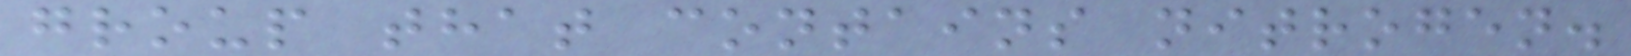group that contains nitrogen.
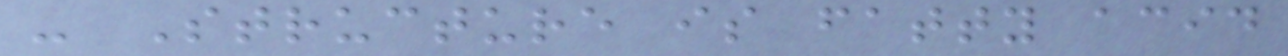- Structure is fatty acid
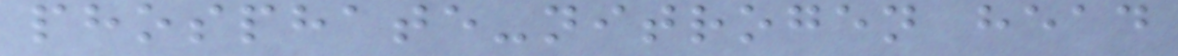phosphate-nitrogen head
